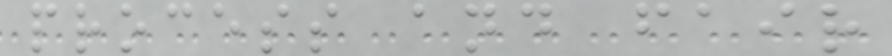process and fair
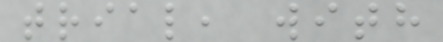trial, with
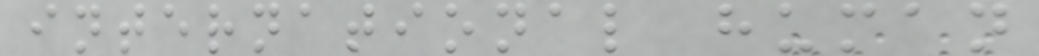international human
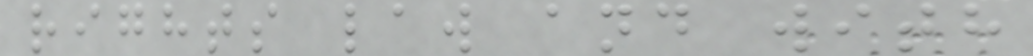rights law and with
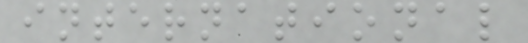international
